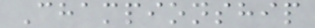Championship
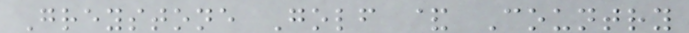Greystone Golf & Country
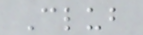Club
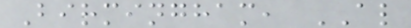Birmingham, AL
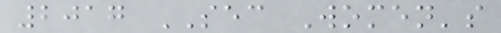2017 SEC Women's
